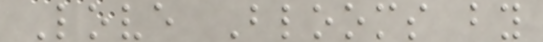Love Blooms by
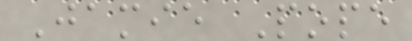Jamie Pope
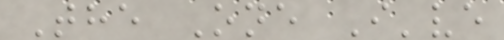The One I've
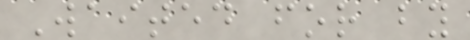Waited for by
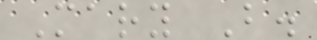Mary B.
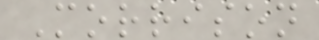Morrison
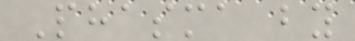Phasma by
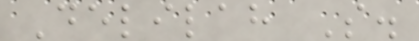Delilah S.
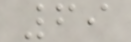69
